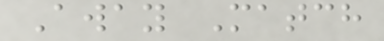Away Match
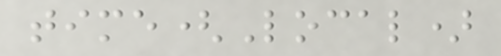time(Local)
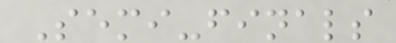Semi-finals
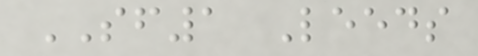SF1 Leeds
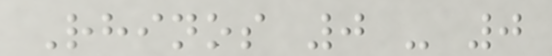Rhinos 0 - 0
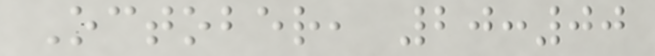October, 20:00
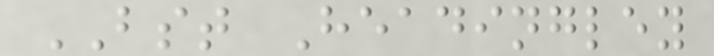BST Headingley
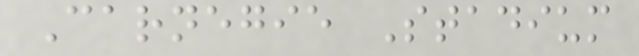Carnegie Stadium
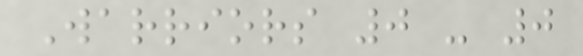Warriors 0 - 0
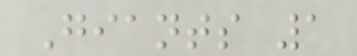Giants 1
